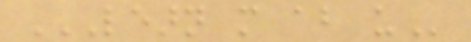LEARN MORE ABOUT US
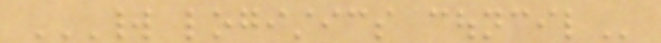WORLD LOGISTICS COUNCIL
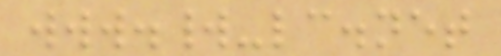www.world-lc.net
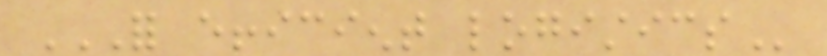FOR EFFICIENT LOGISTICS
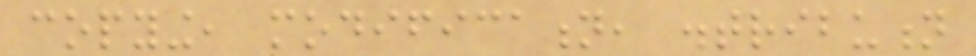copying, modification, distribution
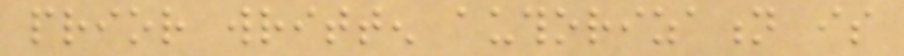prior written authorization is
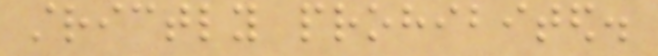strictly prohibited.
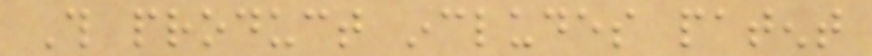This product includes patent
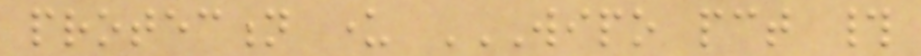protection under WIPO PCT #
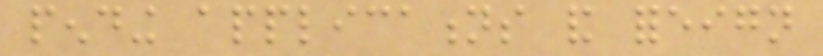pending applications and foreign
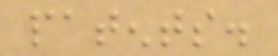patents.
